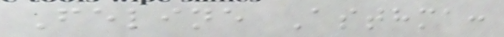Feline Asthma:
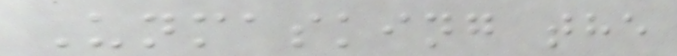Unmasking the
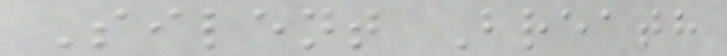Silent Breath
